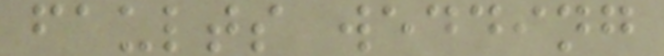faults wedding
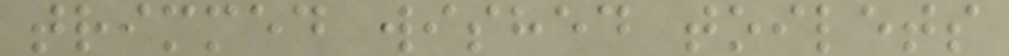trimmed wished toilets
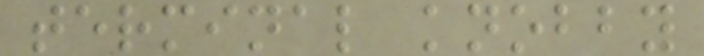terminal knobby
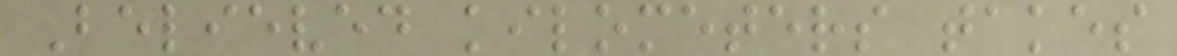Believed kilometers takes
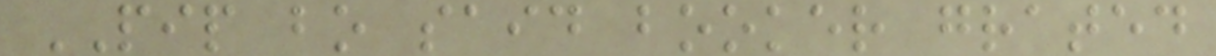PIP bo said booker grated
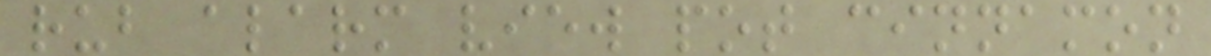rub alarm view pot cinnamon
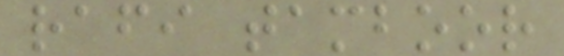rafi tamboor
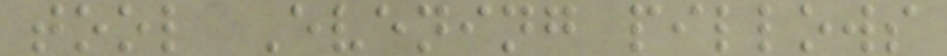tool Evening pillows
